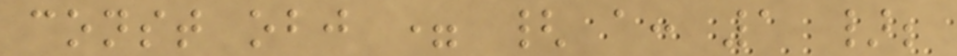const obj = { a: 1 };
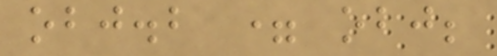obj.b = obj;
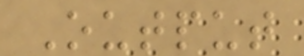Output
